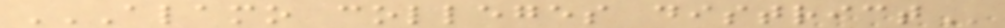ALAMO COLLEGES DISTRICT
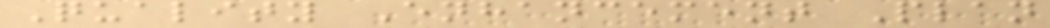Quality Enhancement Plan
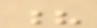?
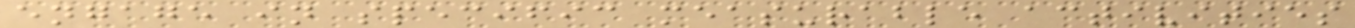engage in specific measurable activities
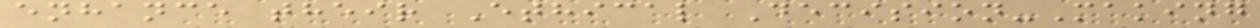enhance their Ethical Decision-Making
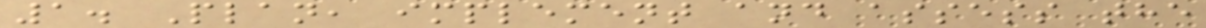1. Plan, implement and assess the
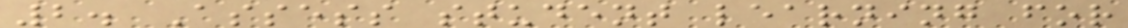2. Assess student learning for
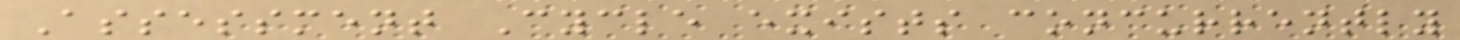Assessment Cycle exists concurrently
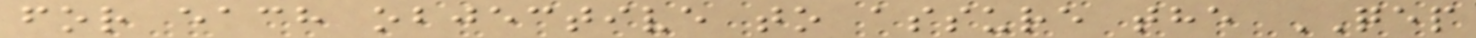for each objective to assure the QEP
